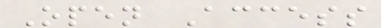Open Access
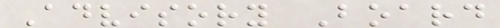Advisory Board
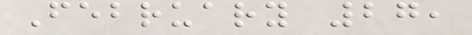February 27,
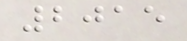2015
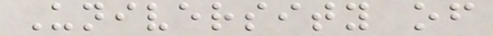University of
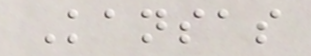Kansas
